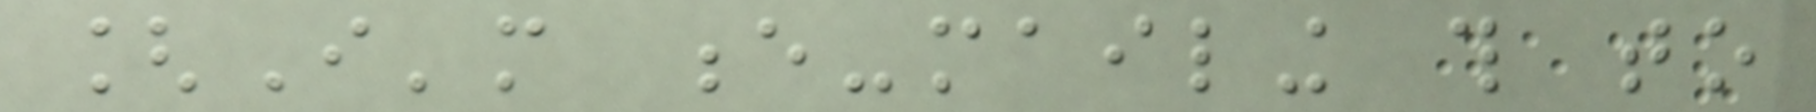[I'm e-mailing this to
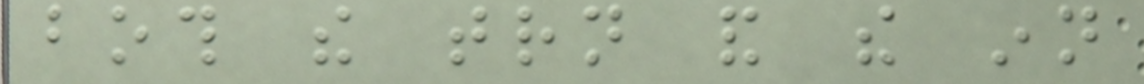both the trn and the inn
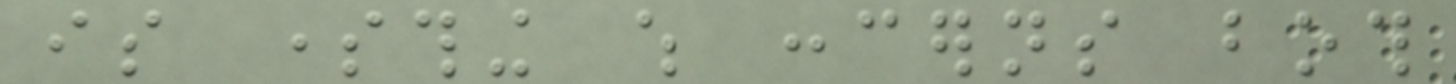is something which concerns both
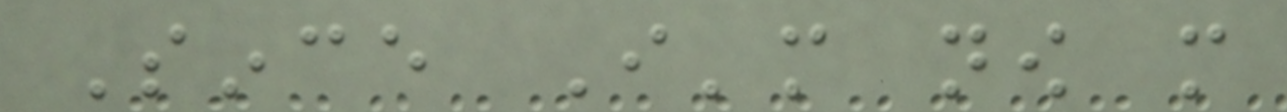Since I'm now more
